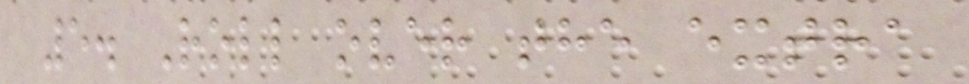5. Roll over the extra
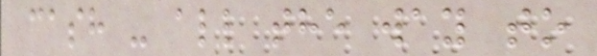cash - all the way to
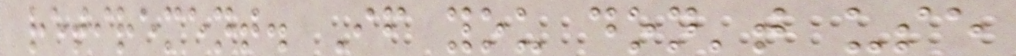retirement. If you don't use
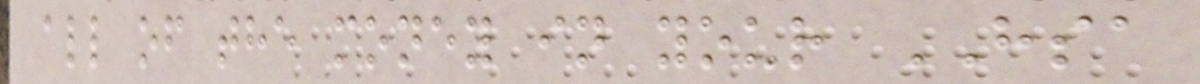all of the money in your HSA
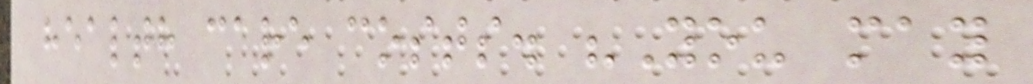health care costs. "You may
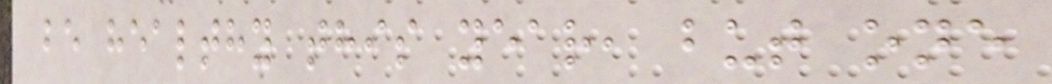be healthy this year, but one
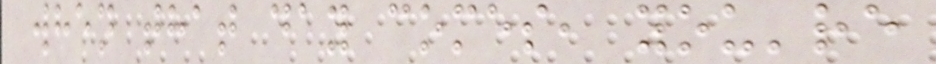when that day comes, you're
